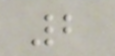2
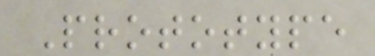Prototype
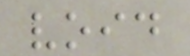void
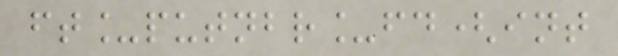ft_putnbr_fd(int
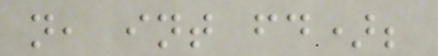n, int fd);
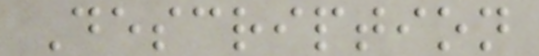Description
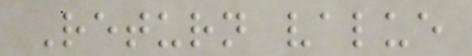Return value
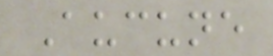Aucune
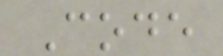Code
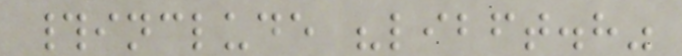#include "libft.h"
